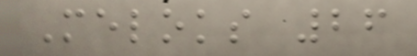Meloks 26
